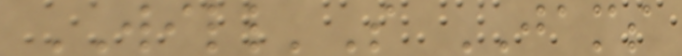WILL'S JAMS
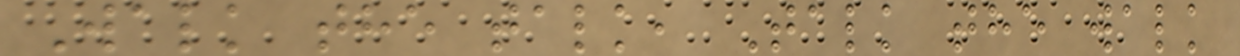Walk the talk, Talk the walk
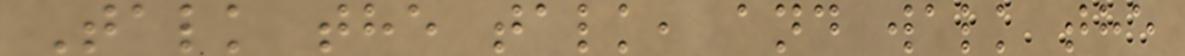Talk the talk, and walk the
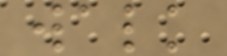walk
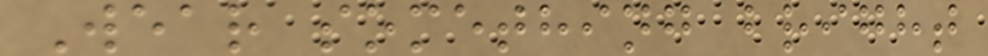Wear something bright
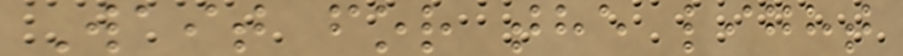Wait for the light
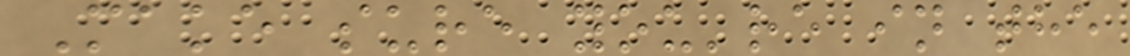Make sure you're in the
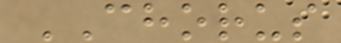CHORUS
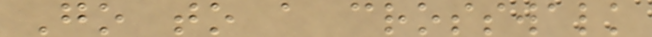Go to a crosswalk
